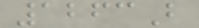1263B
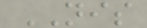NIS
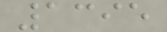1395
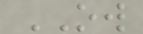OW
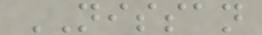NISSAN
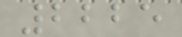2225
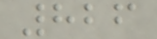826
